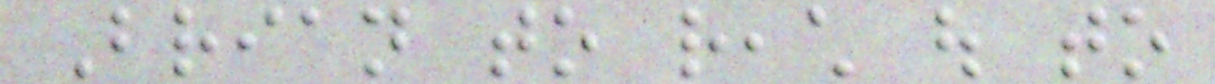Brian to reach out to
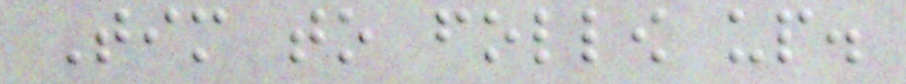Tim to follow up.
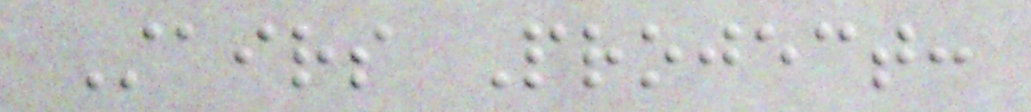Stairs Project:
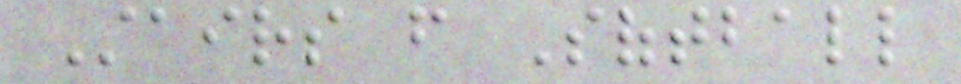Stairs from Softball
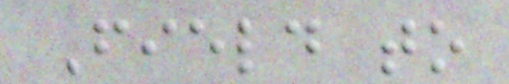Field to
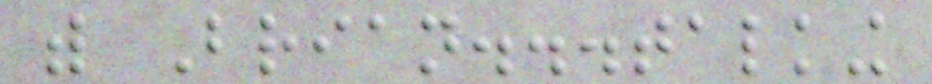with Brian...talking
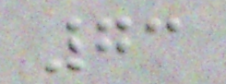73
